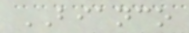BIANCO
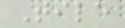Tile
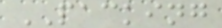PACKING
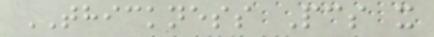THICKNESS Pcs x
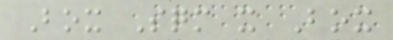Box Sqm x Box
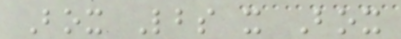Box Lbs x Box
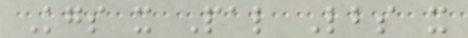Kgs x Pal Lbs x
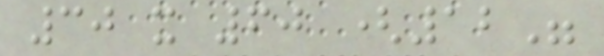30 x 60 (12"
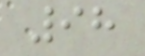98
